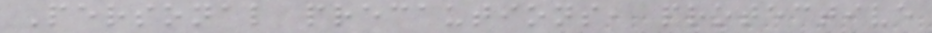Personal precautions, protective
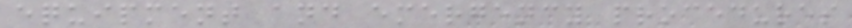equipment and emergency procedures
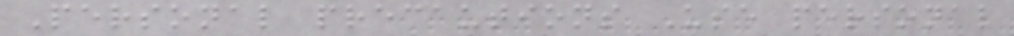Personal precautions Use personal
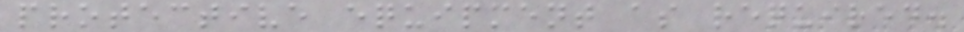protective equipment as required.
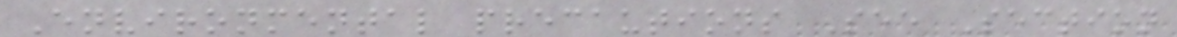Environmental precautions See Section
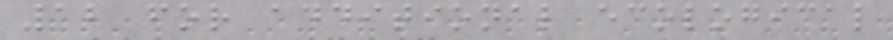12 for additional ecological
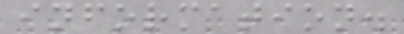information.
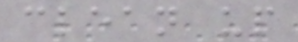clean up
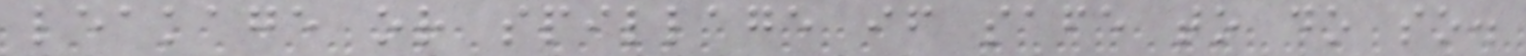leakage or spillage if safe to do so.
